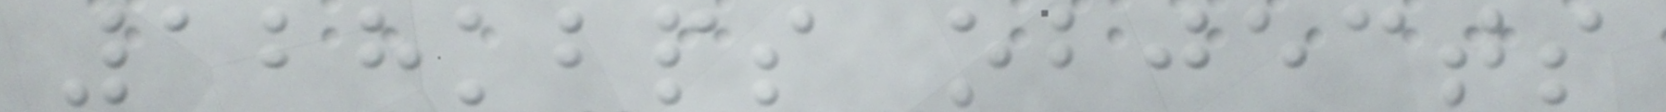128kbps objects
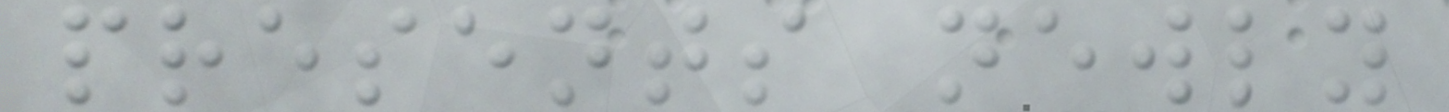presents newly
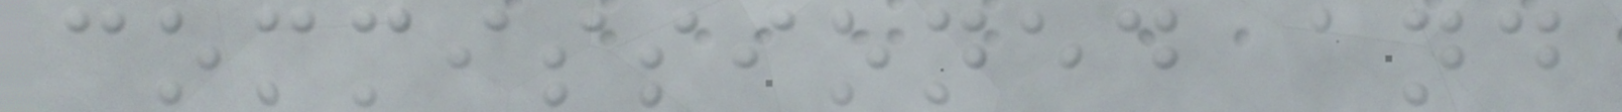commissioned and
